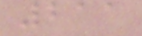211
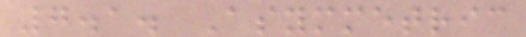7.1. Asymmetric
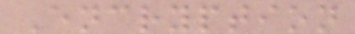Encryption
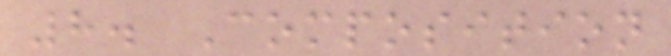8. Composition
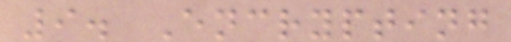9. Encrypting
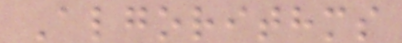Algorithms
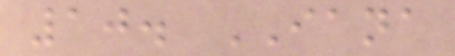10. IANA
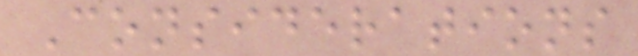Considerations
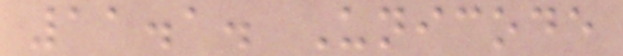11.1. Unicode
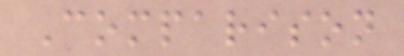Comparison
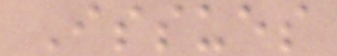Issues
